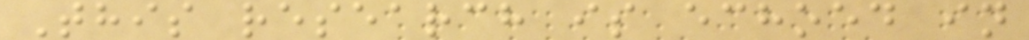This research is echoed in
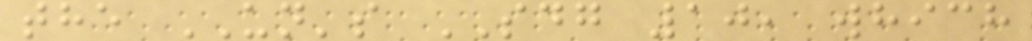the UN's SDG 10, which
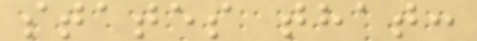states that:
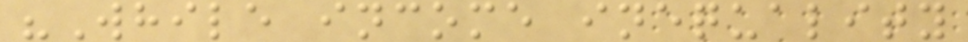"While income inequality
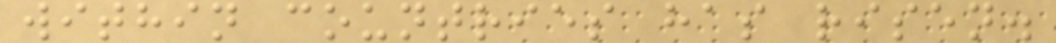within countries has risen.
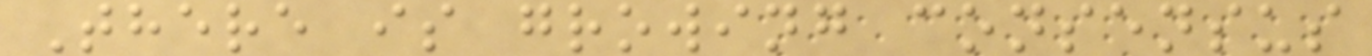There is growing consensus
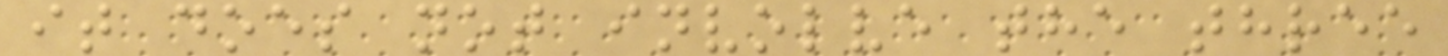it does not involve the three
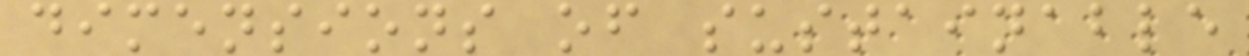dimensions of sustainable
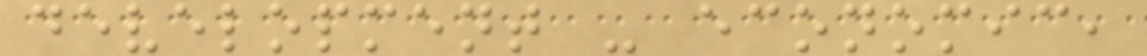development - economic,
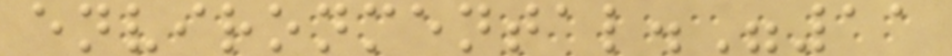environmental."11
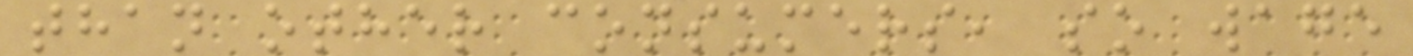than other consumers, so wage
